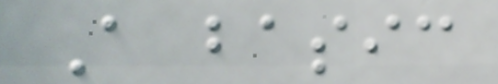A basic
